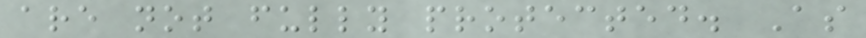are not fully protected. As
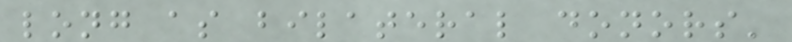long as bilateral donors'
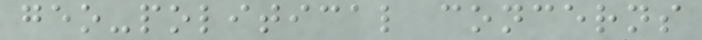geo-political concerns
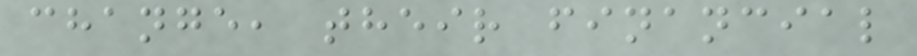change, their financial
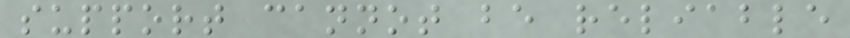support cannot be reliable
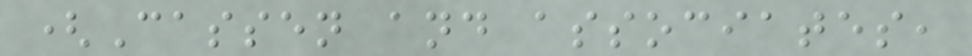(Cassen and associates,
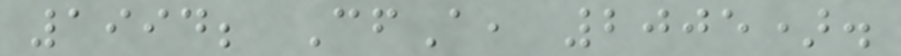1994; CfA, 2005).
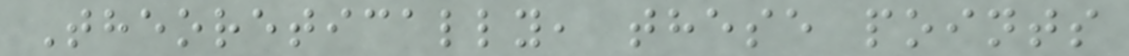Theoretically, these points
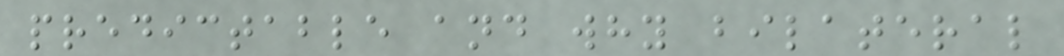predictable and why bilateral
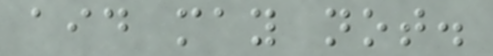aid may not.
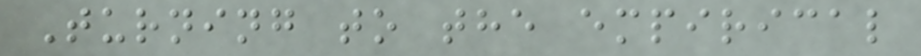Turning to the empirical
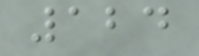124
